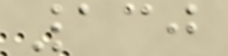130
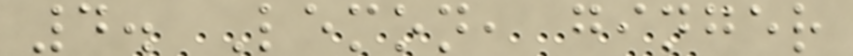4. Lemon, ginger
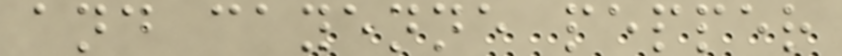and cayenne pepper
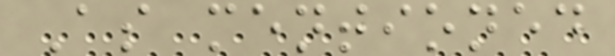As mentioned
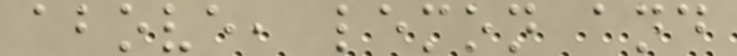above, lemon and
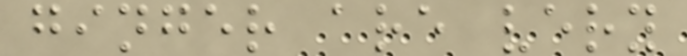ginger are very
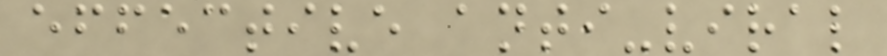effective anti-viral
